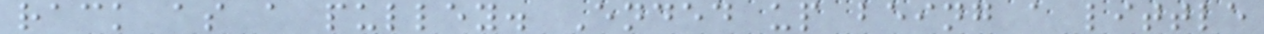rack as a pulley. Ended up being a little
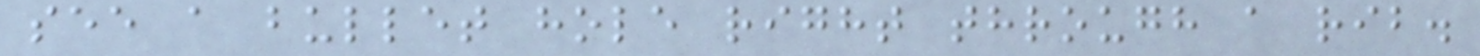see a bullet hole right through a rib.
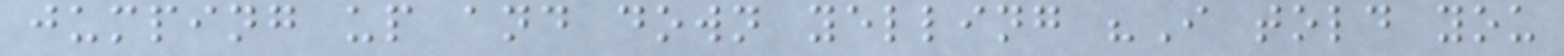jumping up and down yelling "I told you
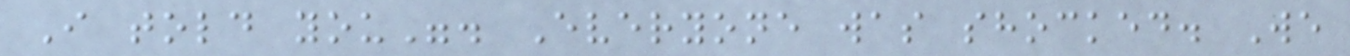I told you". Everyone was shocked. We
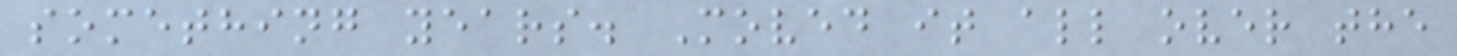something years. Moved it all over the
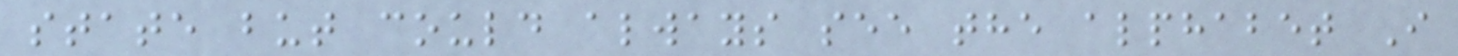state but could always see the alphabet I
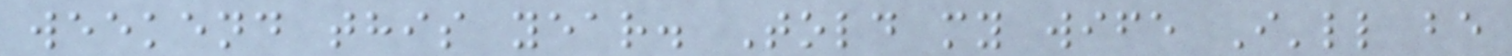weekend this year. Told my wife I'll be
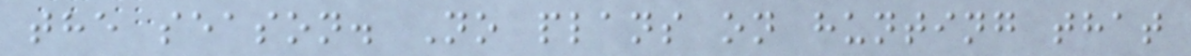the season. No plans on hunting that
